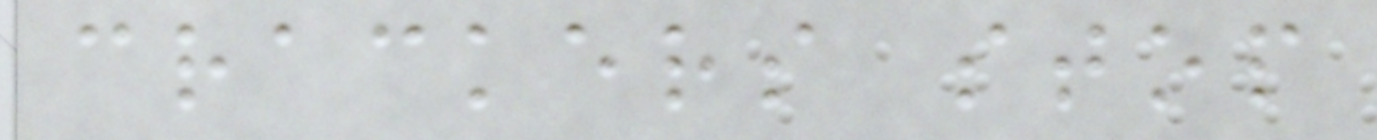crackers stop
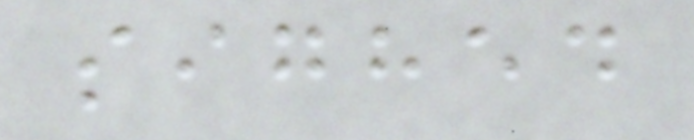sighed
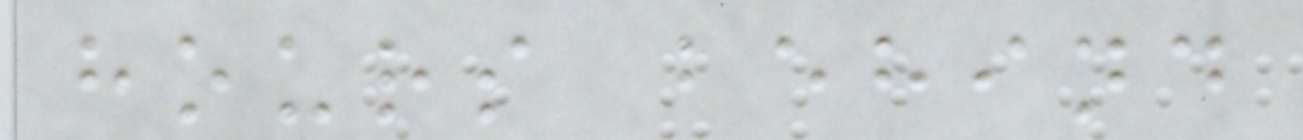hours behind
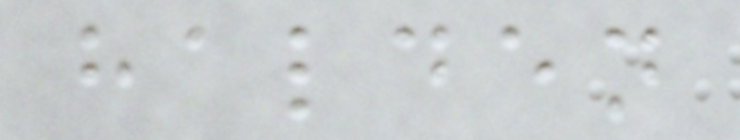halden
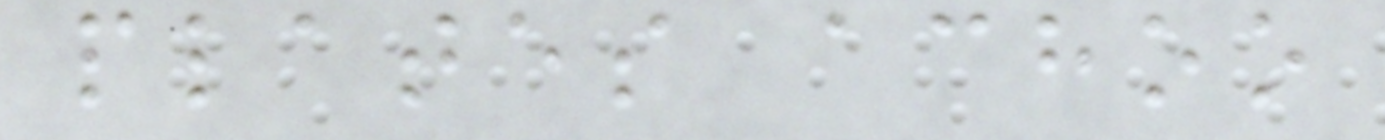plates achoo
